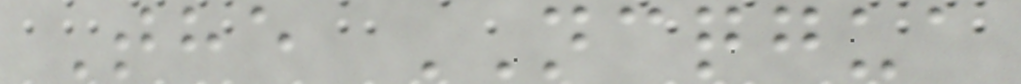The NCQGUA
